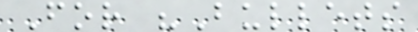For "Bullets
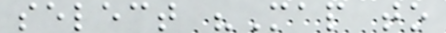select "Map to
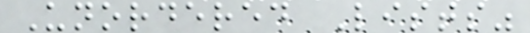Unordered Lists"
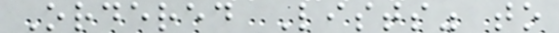Ordered Lists" to
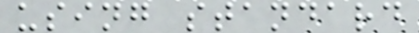using standard
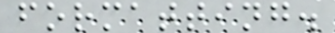formatting.
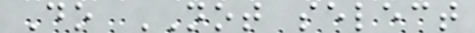Do NOT select
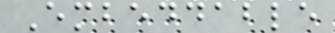Embeddable
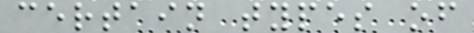certain types of
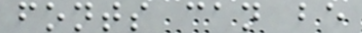fonts can be
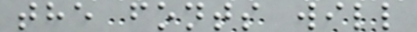the fonts will
